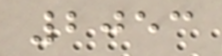2053
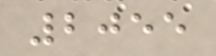2055
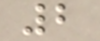2
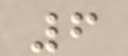6
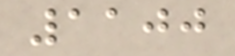1100
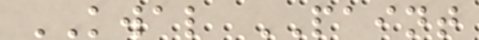KWAL PAINT
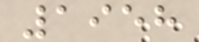1958
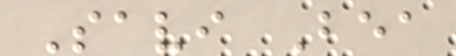Savi Bea
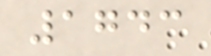1743
